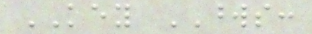KEY WORDS:
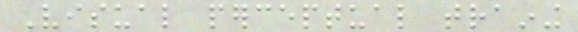Visual perceptual training
